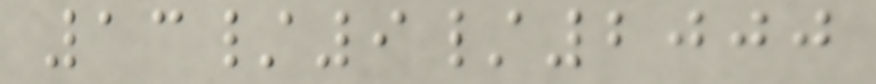13/9/2000
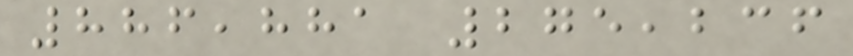886,881 275,236
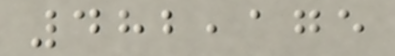482,175
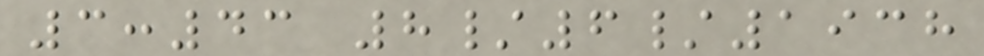3:43 8/6/1938
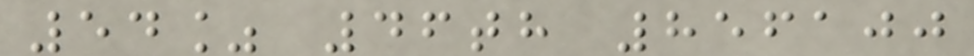54% 46th 856100
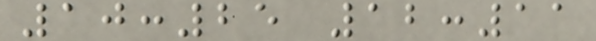10:25 12:11
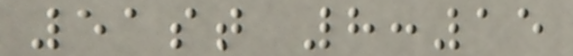51st 8:15
